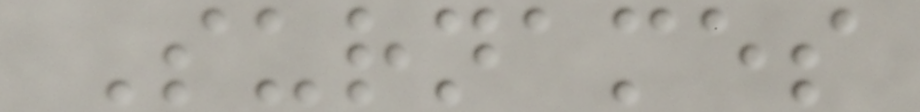Surnames
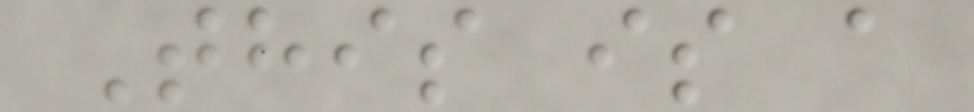This is a
